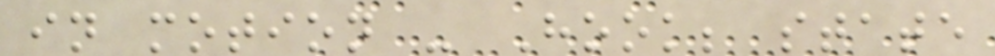in motion - Hook; state
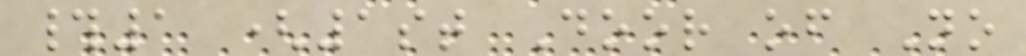#1 (1st Door of No
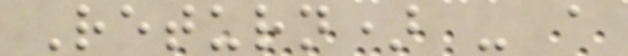Return) - a
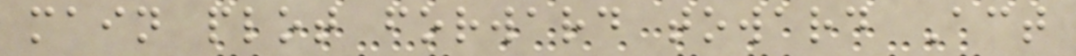main plot forward toward Act
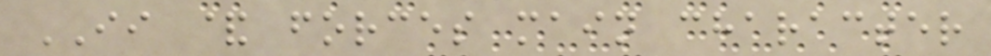II & forces main character
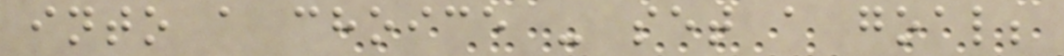into a choice - set a goal;
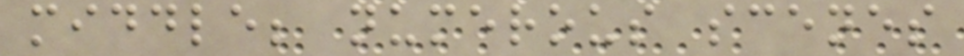middle; numerous scenes
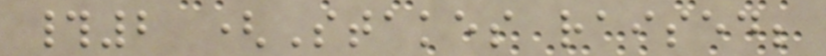#2 (Stakes raised;
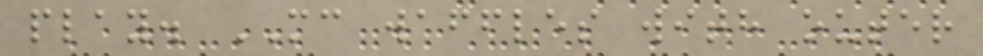play. MC waffles with outer
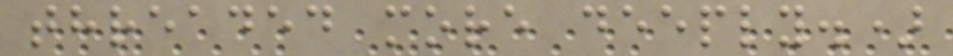threaded more deeply.)
